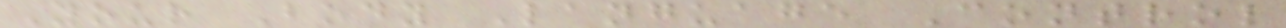Your Body Language Control
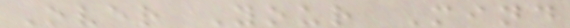Over Your Mind
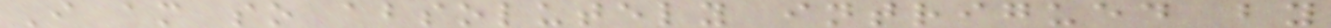I am so absolutely intrigued by
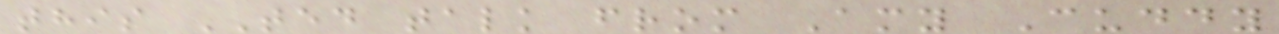this TED talk from Amy Cuddy
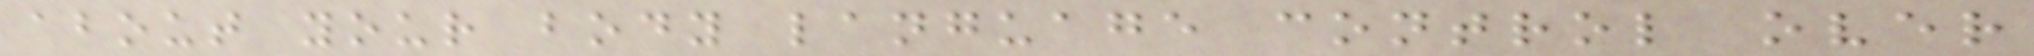about your body language control over
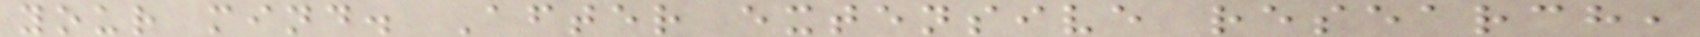your mind. After extensive research,
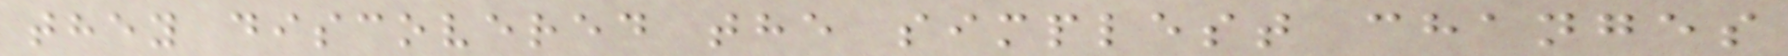they discovered the simplest changes
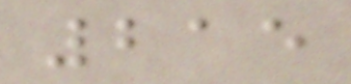215
